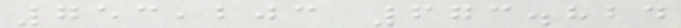753,203 673.824
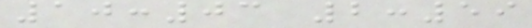10:03 2:59
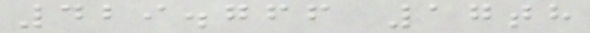429.766 17th
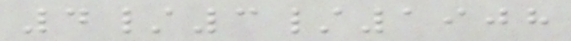4/3/1908
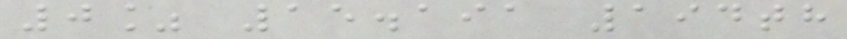0% 15.191 194th
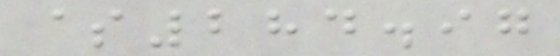$284.97
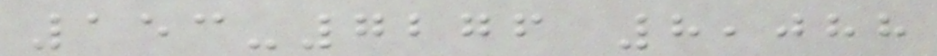153-7276 8,088
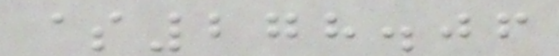$278.06
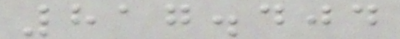817.404
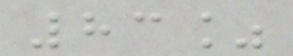83%
